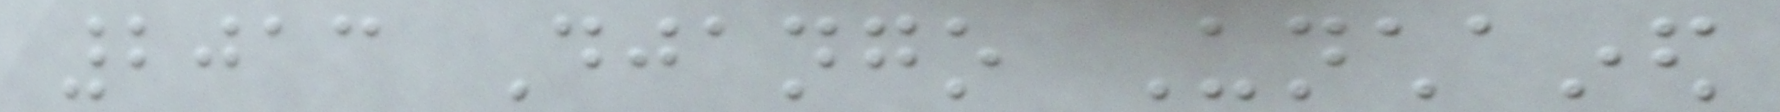2013 Django Unchained
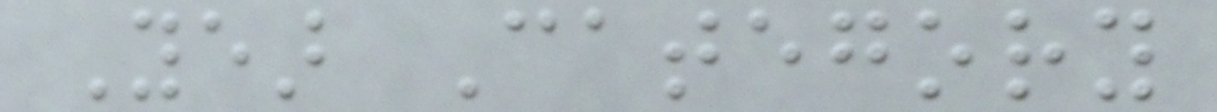Year Category
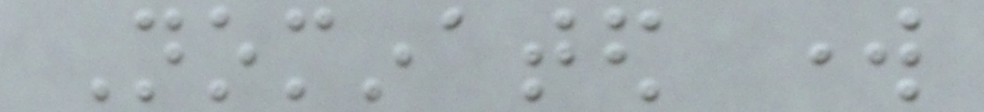Nominated work
